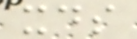xds
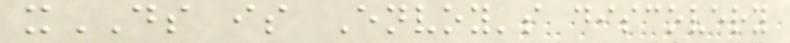xDS is Envoy's discovery
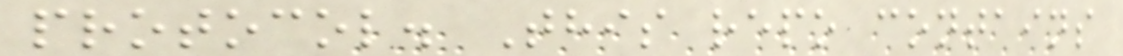protocol. This repo contains
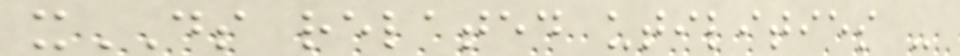xDS related utilities -
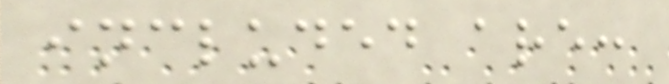included are:
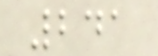241
